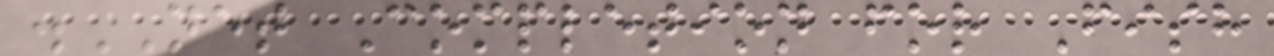.NET Completion for Fish
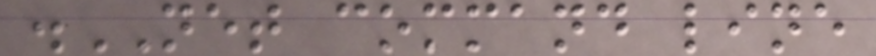.NET command line
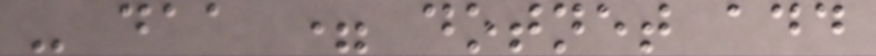- daa = dotnet add
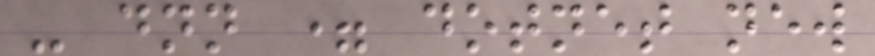- dnn = dotnet new
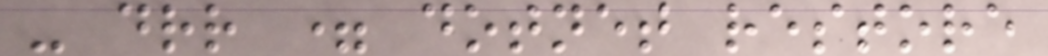- drr = dotnet restore
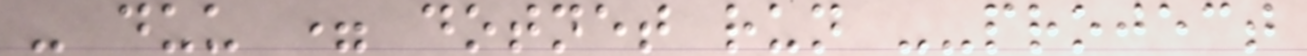- duu = dotnet run --project
